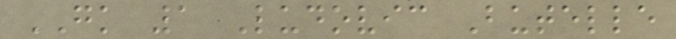GK 1 Ludovic Butelle
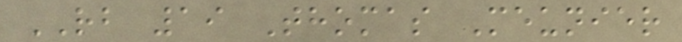RB 19 Thomas Meunier
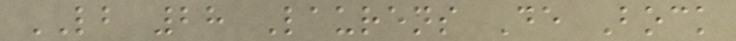LB 28 Laurens De Bock
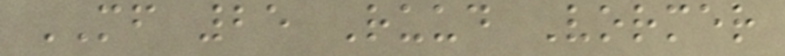MF 25 Ruud Vormer
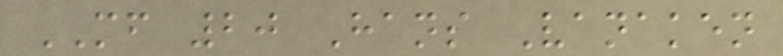MF 20 Hans Vanaken
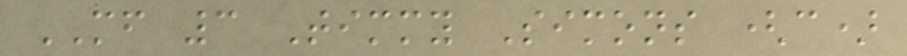MF 3 Timmy Simons (c)
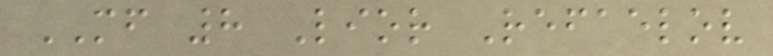MF 8 Lior Refaelov
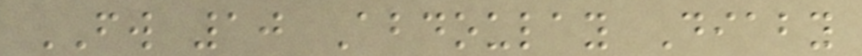FW 10 Abdoulay Diaby
